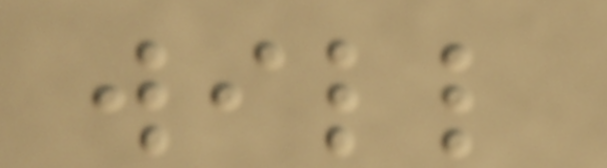will
